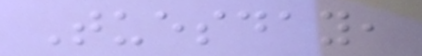Tuesday,
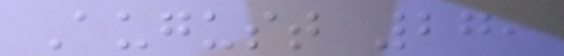August 27,
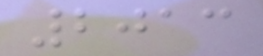2013
